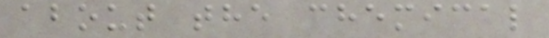about the chemical
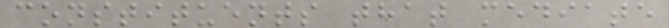constituents that mediate
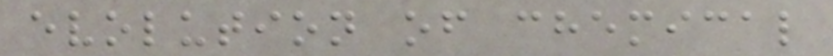evolution of chemical
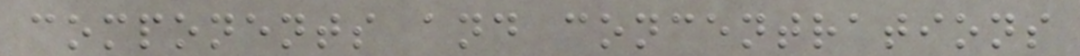components and concentrations
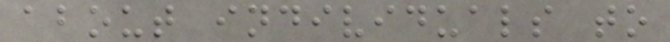about individuals to
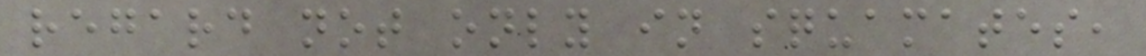regard not only in squamates,
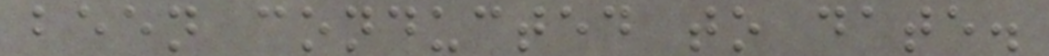been conducted to date.
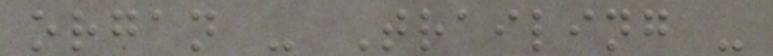organ - Trailing -
